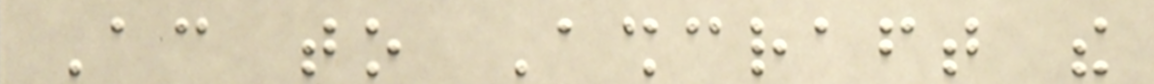According to Ashcraft the
